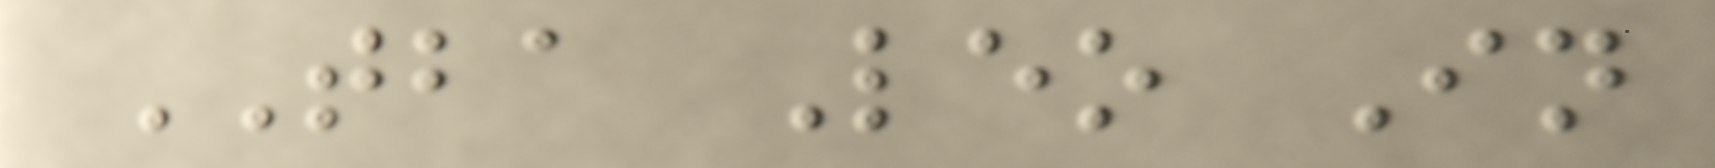TBA Leo In
